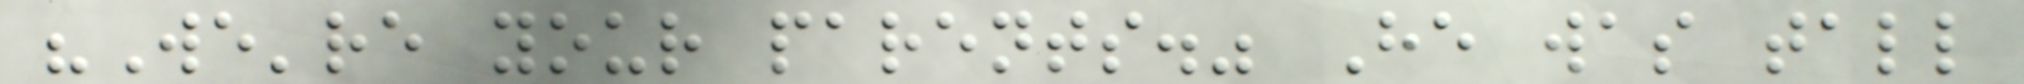"We're your parents." He was tall
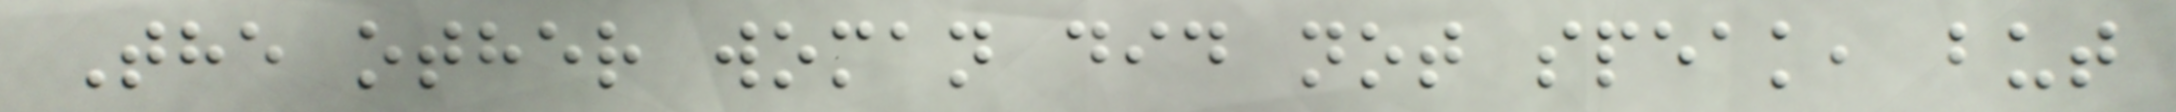The other woman did not speak, but
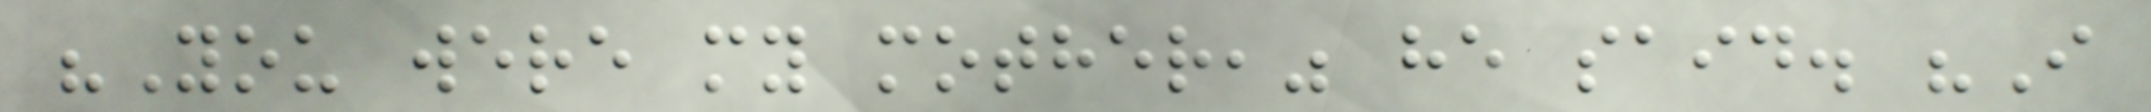"You were my mother," he said. "I
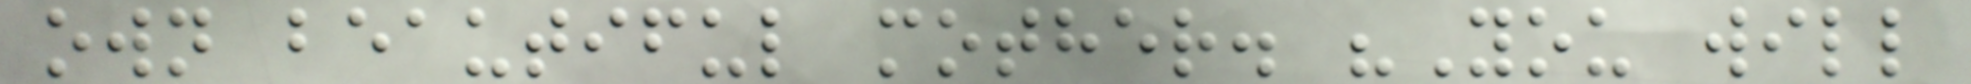own beautiful mother. "You will
